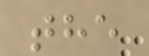the
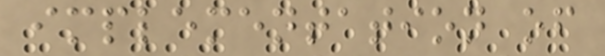implementation of
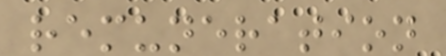remuneration
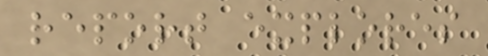report explores
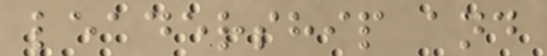leadership and
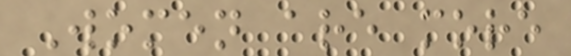Women are more
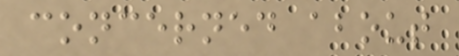concerned about
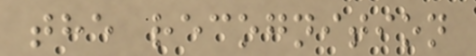the recognition
